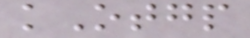kOtgp
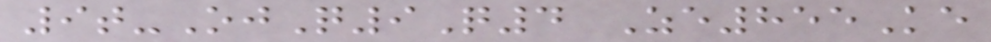9t-OjQ9Q4 Ze855Ke
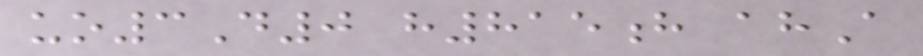uo3D0 h815h ahA
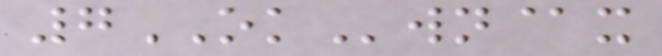7OKwn@x
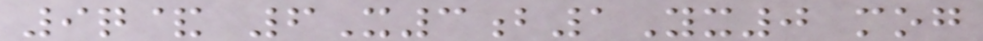9q& 6X3b1Yx0 mog
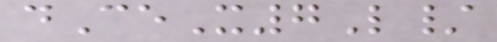dCeX7L/
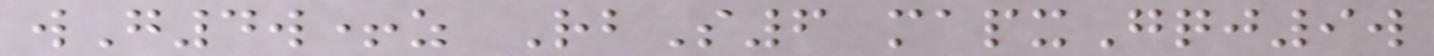wG4w+z RbS6 mapxGqj9w
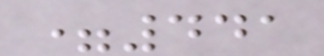=441
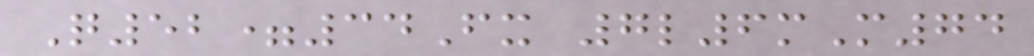Q52=34Fx 7l6mM74
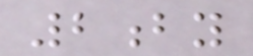2by
